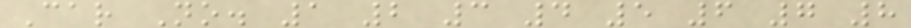Car No. 1 2 3 4 5 6 7 8
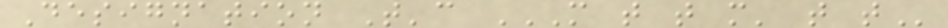Designation T'c M T T M' T T
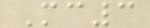Mc3
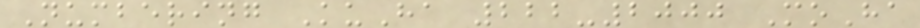Numbering KuHa 222-2000 MoHa
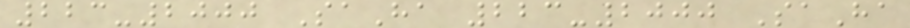223-2000 SaHa 223-2000 SaHa
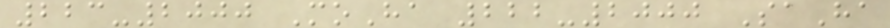223-2000 MoHa 222-2000 SaHa
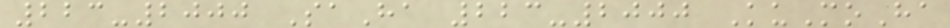223-2000 SaHa 223-2000 KuMoHa
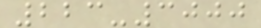223-3000
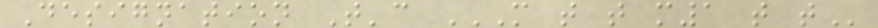Designation T'c M T T M1 T T
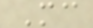Mc
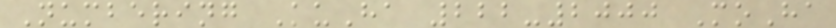Numbering KuHa 222-2000 MoHa
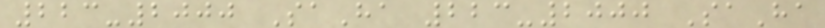223-2000 SaHa 223-2000 SaHa
